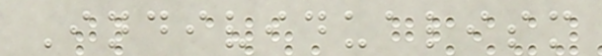Individualism
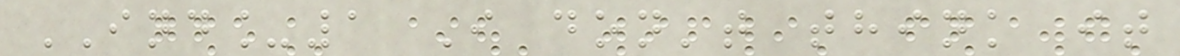IND_1 I don't think it
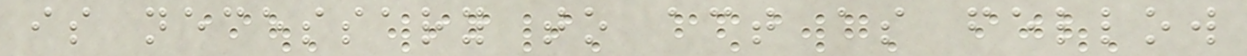is necessary to act as fellow
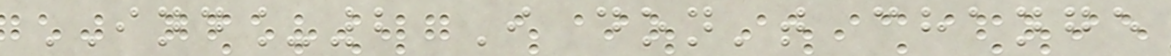IND_2 I don't change
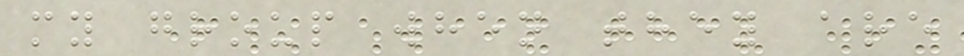my group when they are
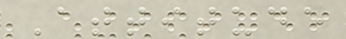Attitude
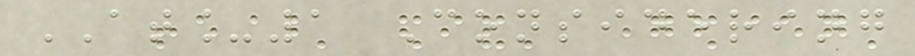AT_1 Considering
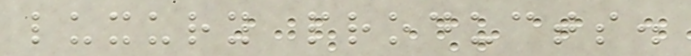luxury products.
